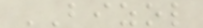BIZOL
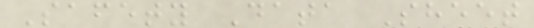Safety Data Sheet
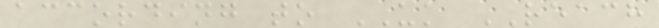according to UK REACH
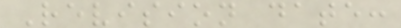Revision date:
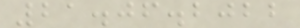21.06.2022
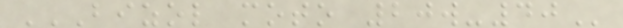BIZOL MOTO 20W-40
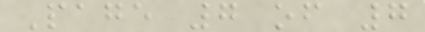Page 7 of 7
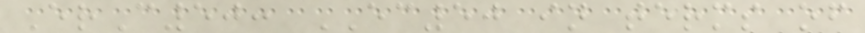ErC50: EC50 in terms of
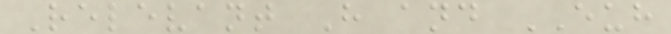Relevant H and EUH
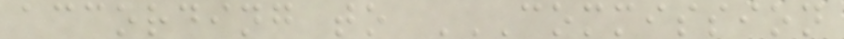according to COMMISSION
